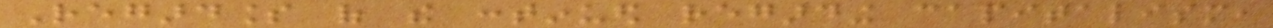Regardless of the continued regarding capitalism,
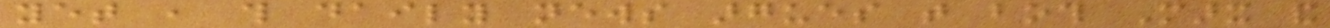yet , this daily news argues that both Marx and
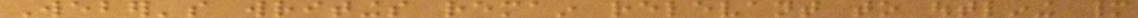Weber's writings remain relevant to outlining many
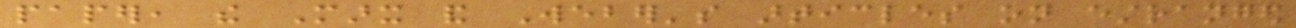paper, the Marx and Weber's articles on estranged
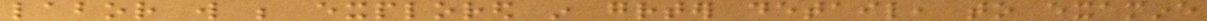labor will be explored in greater detail, to examine
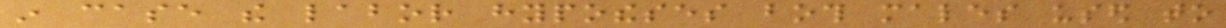in case the labor hypotheses both males used to
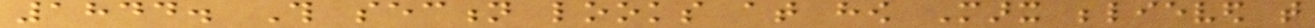1844. This section looks at how Marx believed that
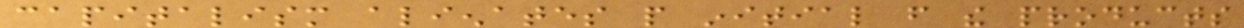capitalism alienates people initial from the products
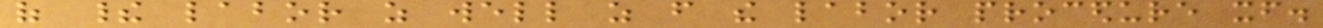of their labor as well as from the labor procedure itself.
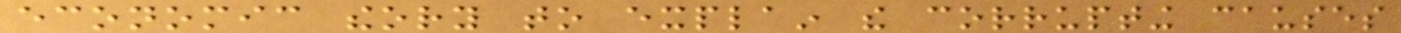economic theory to explain the corrupting causes
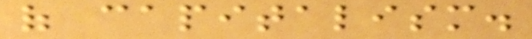of capitalism.
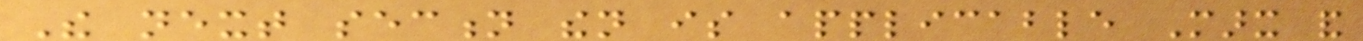The next section then is applicable Marx and
